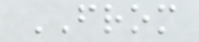FROM
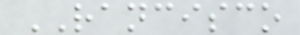RANCISCO
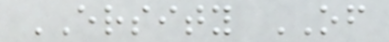ERSITY OF
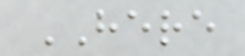HERE
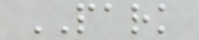PARK
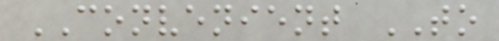CONVENIENT TO
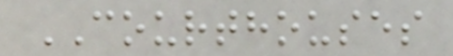COURTHOUSES
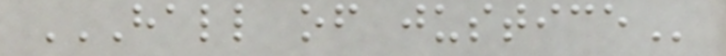HALL OF JUSTICE
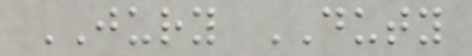JURY DUTY
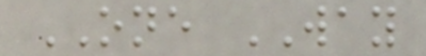ONE WAY
